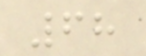68
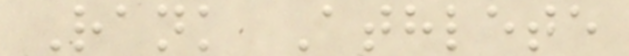Rank Athlete
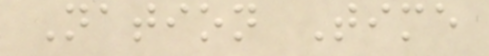Nation Time
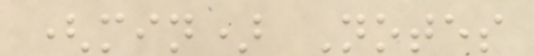(min) Notes
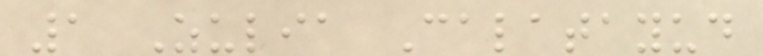1 Zulia Calatayud
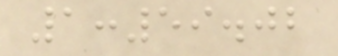1:59.02
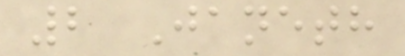2 Janeth
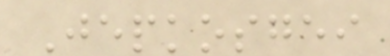Jepkosgei
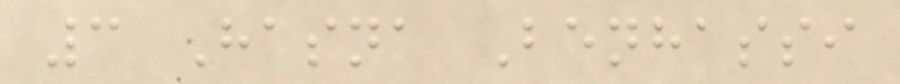3 Hasna Benhassi
